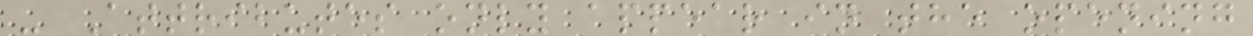- Attributes only appear in the opening
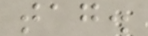tag.
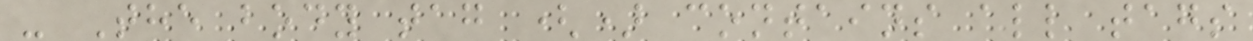- The body tag () contains all tags
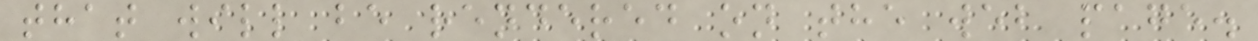that will be rendered on the web page.
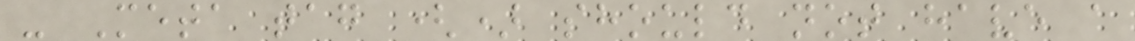- Meta tag () should not have a
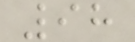98
